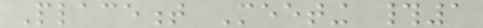Placement Meeting #1
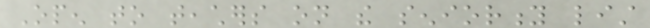Open to teachers on the seniority list
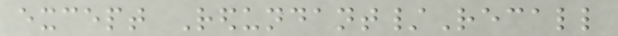except Redundant/Recall
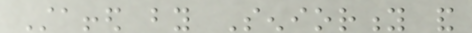Staffed by Seniority and
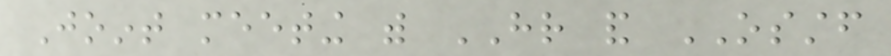Joint meeting with HR and OSSTF
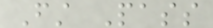First Pass
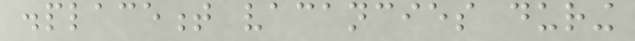displacement vacancies during
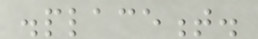displacement.
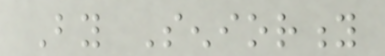By Seniority
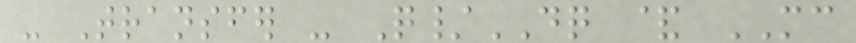- Transfer - Q/DQ & MC
